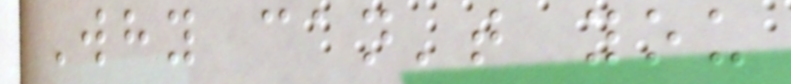Why can't you
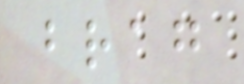brag
